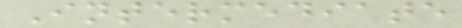Intermediate
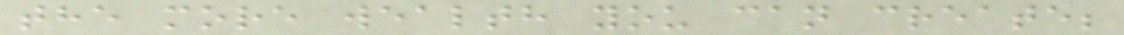the more wealth you can create;
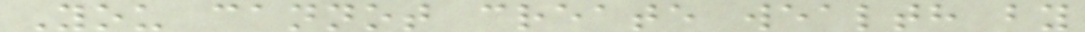You cannot create wealth by
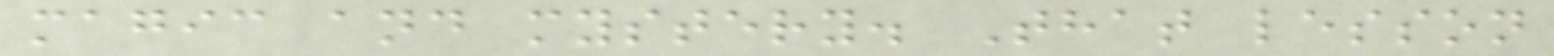magic and mystery. That lesson
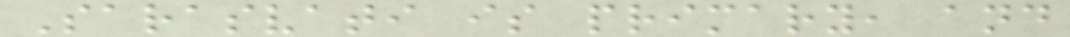Sarasvati is primary, and
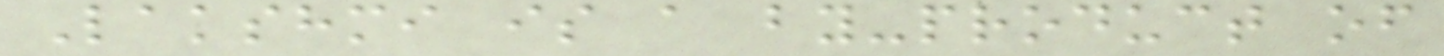Lakshmi is a by-product of
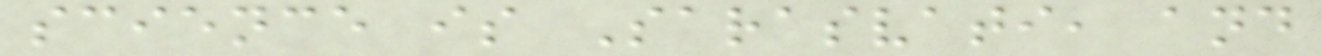science is Sarasvati, and
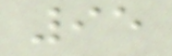95
